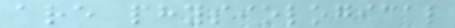are physiological
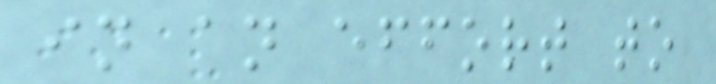in an effort to
